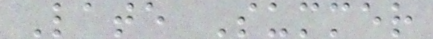Late Summer
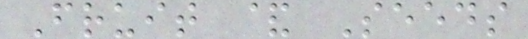Fruit & Seeds
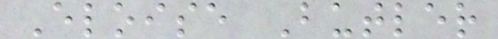Eloise Butler
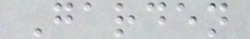Garden
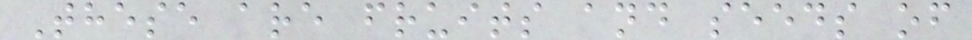These are fruits and seeds of
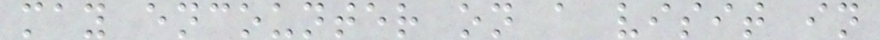may encounter on a visit in
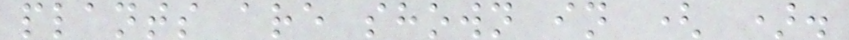plants are shown in ( ).
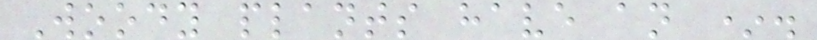Woody plants have an *.
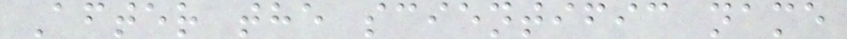After the scientific name
